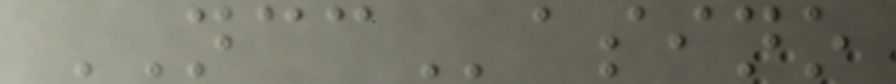NCCasino
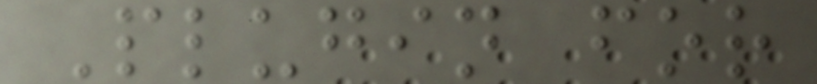Plugin for
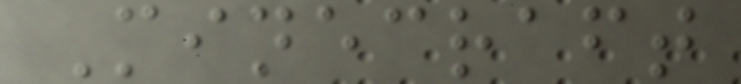Minecraft
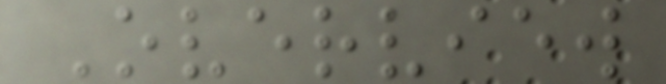Overview
